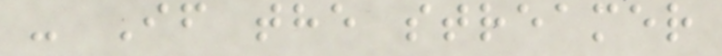- If the streamer
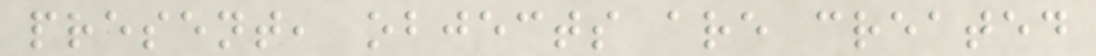present, objects are created
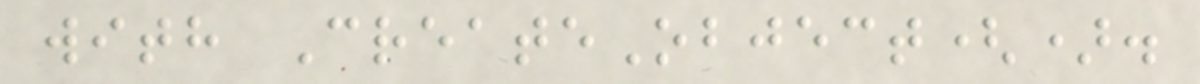with CreateObject().
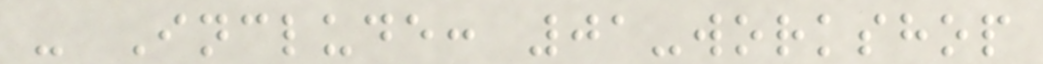- Include: 01-workshop
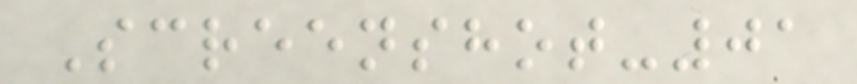Screenshot-01
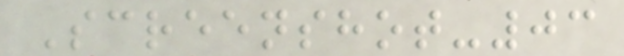Screenshot-03
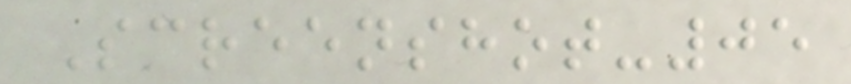Screenshot-05
